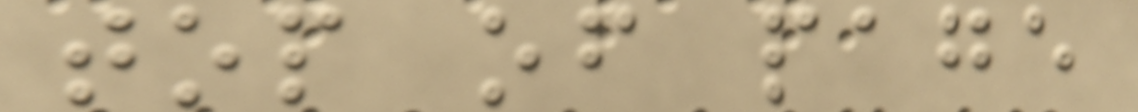top of page
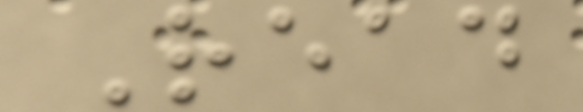Read
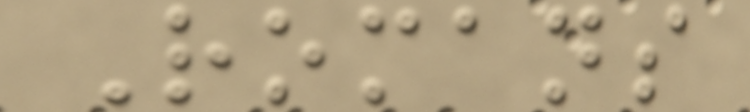Romans
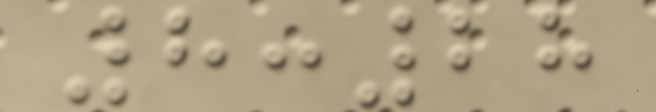8:28
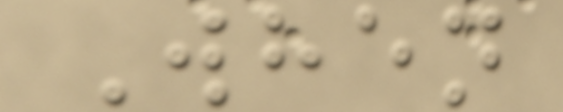When
